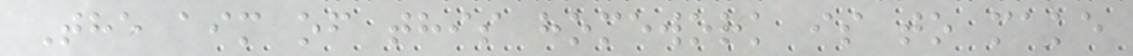The aim of this homework is to make
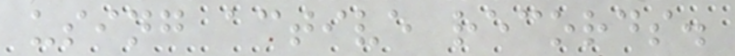using active records.
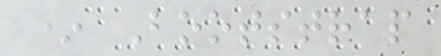* Bootstrap
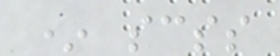* scss
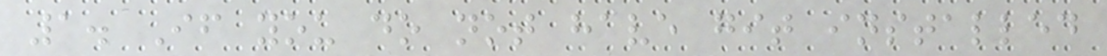1. If you do not have git installed
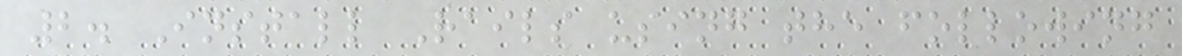2. Install Rails using the following
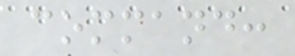command:
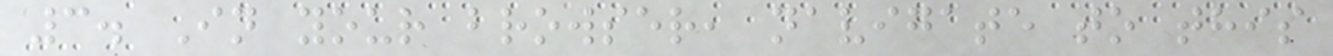3. In your browser, navigate to this
